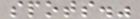spots."
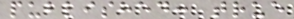published: true
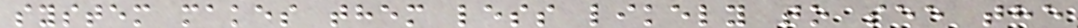system makes them less likely to see the
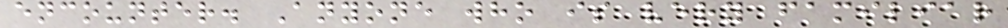encounter. Anyone who is very familiar
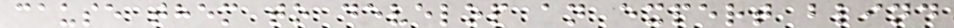cause them to develop an expert blind
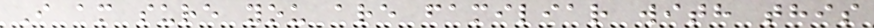I am sure you are familiar with this
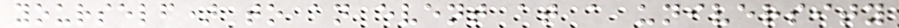yourself) to an event at a university
